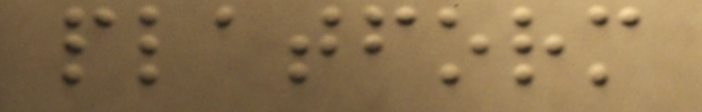platform
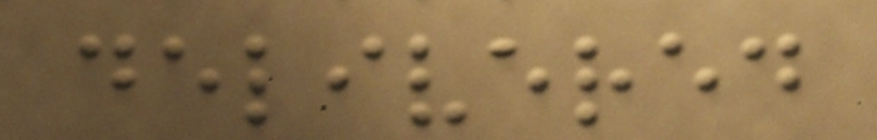delivered
